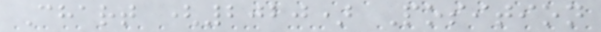Chart (2020) Position
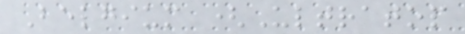Belgium (Ultratop
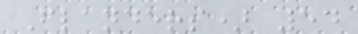Flanders) 54
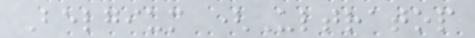Belgium (Ultratop
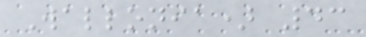Wallonia) 43
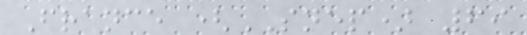France (SNEP) 69
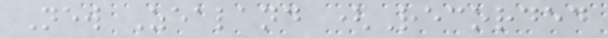New Zealand (Recorded
